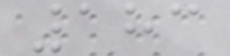183
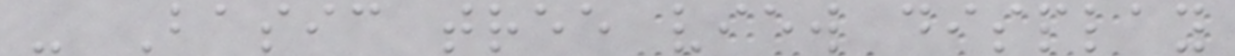- Basic tree view display
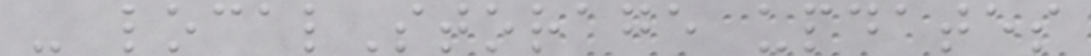- localStorage updates
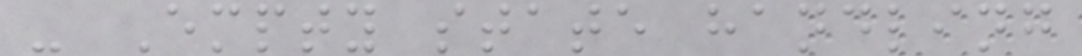- Empty state handling
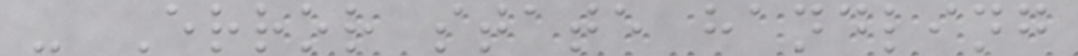- Error state handling
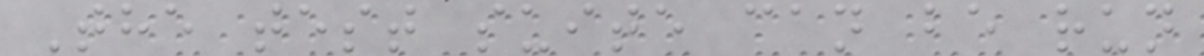The test suite can be run
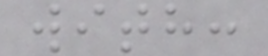with:
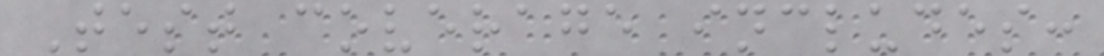Test coverage includes:
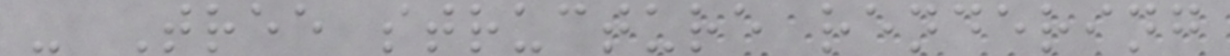- Tree structure rendering
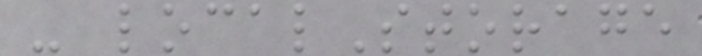- localStorage
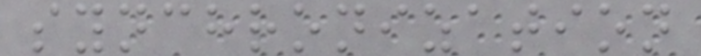synchronization
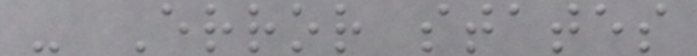- Error states
